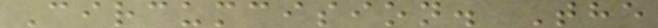Circumcision. The
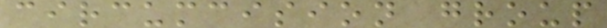circumcision group
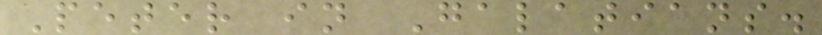Peter in Galatians.
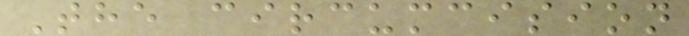The circumcision
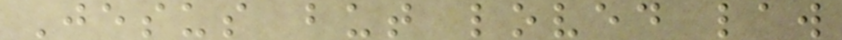Jesus but loved law
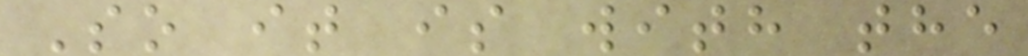So it is with the
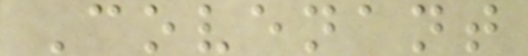Covenant
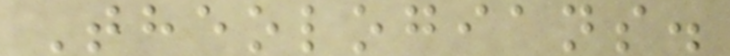Theologians.
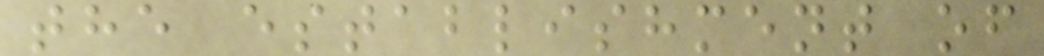the establishment of
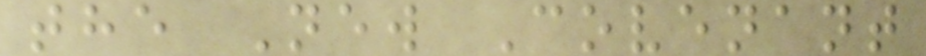the New Covenant
